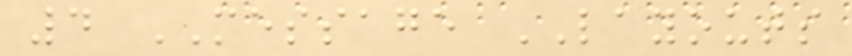4 MESSAGE LAYOUTS
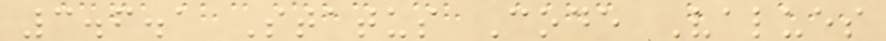3.6.1 Status Code Values
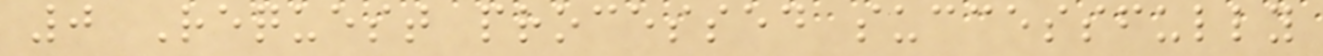0 Request processed successfully
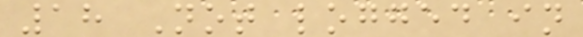18 Not logged in
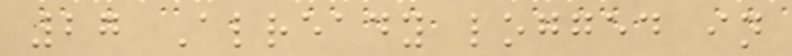27 Already logged in
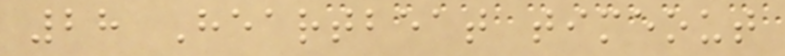28 Heartbeat timeout
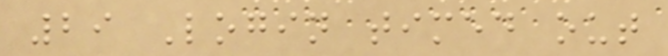29 Login timed out
